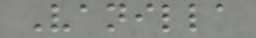Vanilla
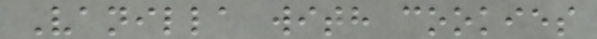Vanilla with cookies
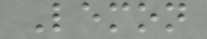Lemon
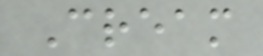Cream
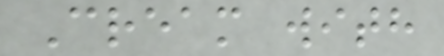Cream with
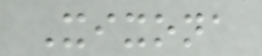Xixona
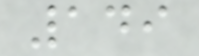149
